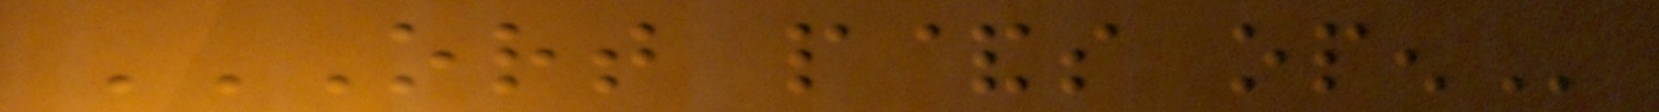ORT P&S OPEN
